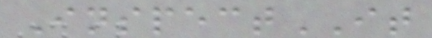InspectIT
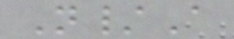N/A
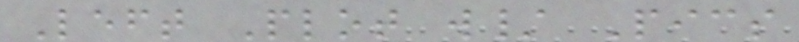Left Plot w/ Pics
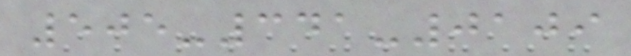505-341-0109
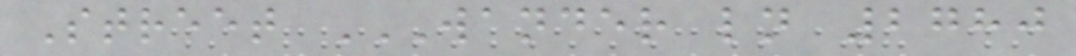Street WANDER LN 2780
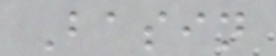Basin
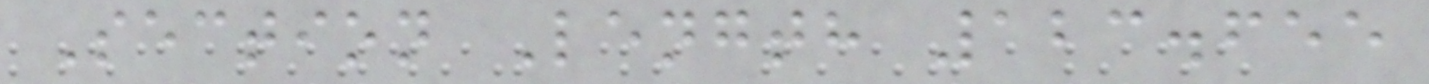Section Length 123.655
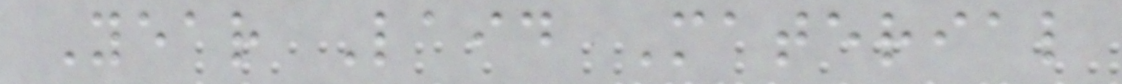Year Laid Material
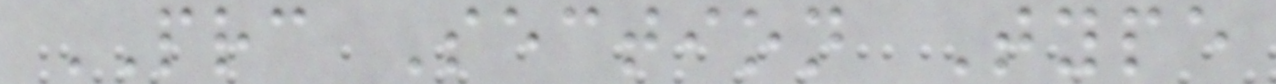PRC Section Type
